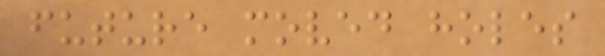future moved holes
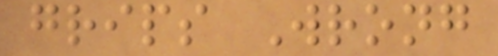grips Wrong
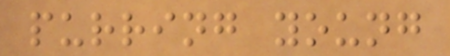purring young
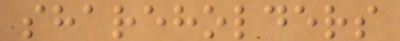shareholders
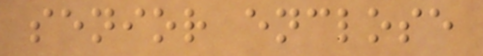senior enclose
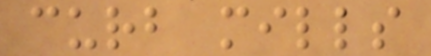curb mills
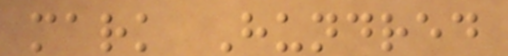mark Hundred
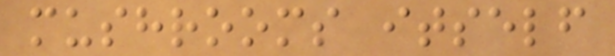mushrooms itself
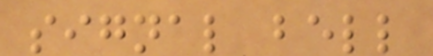signal bell
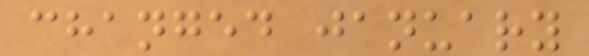changed january
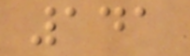141
